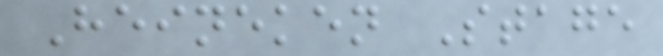Heineken Stage
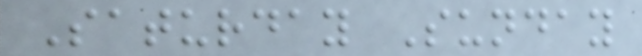Saturday Sunday
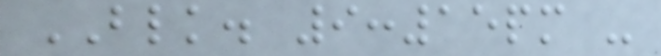BLK. 9:15pm -
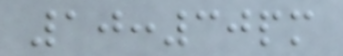10:30pm
